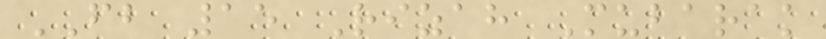FB 15 Rizah Mubarak
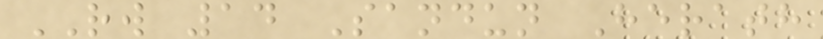RW 14 Sandun Herath
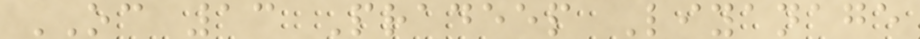OC 13 Pradeep Liyanage
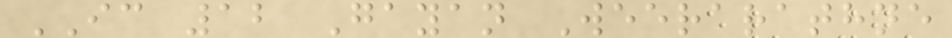IC 12 Gayan Weerarathne
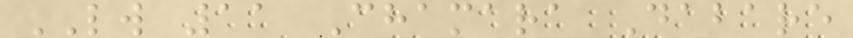LW 11 Chamara Dabare
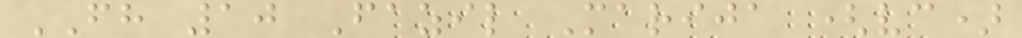FH 10 Fazil Marija (vc)
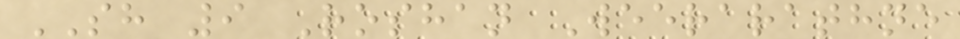SH 9 Roshan Weerarathne
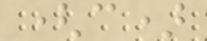(c)
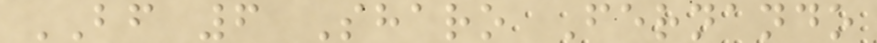BF 6 Sharo Fernando
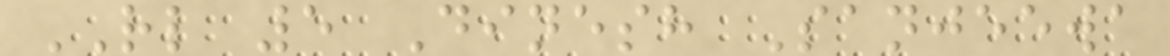RL 5 Dinesh Sanjeewa
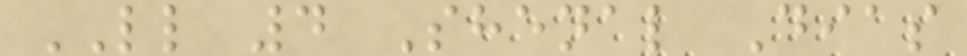LL 4 Shenal Dias
